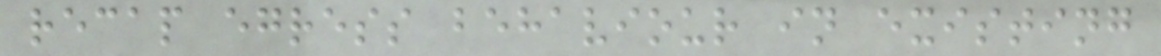recap egress behaviour in existing
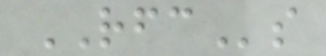RFCs
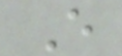E
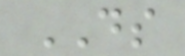DS
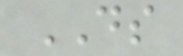DS
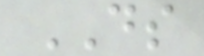DS
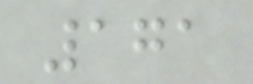171
